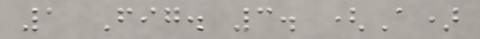1 Fig. 3. (A)
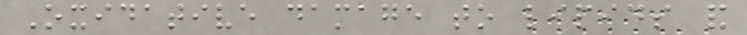Oxidative damage to lipids and
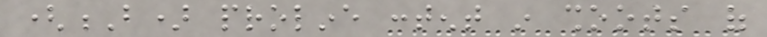(B) proline content in shoots of
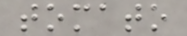tomato
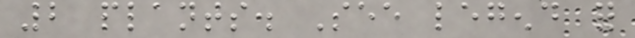2 plants. See legend for
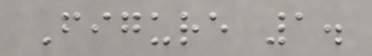Figure 1.
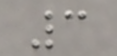3
